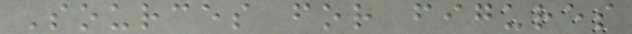Sources for figures
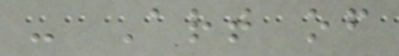- Art of
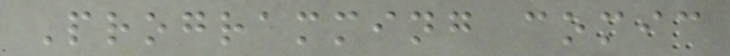Programming comic
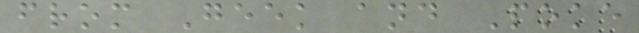from Geek and Poke
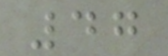47
